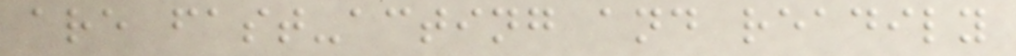are fast-acting and readily
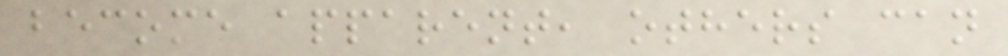become apparent, others can
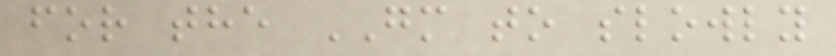for the GM to slowly
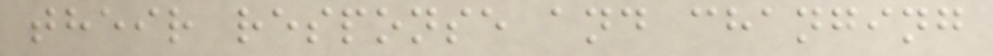their response and changing
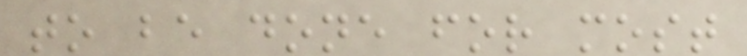to be done for most
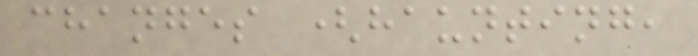changes (haunting,
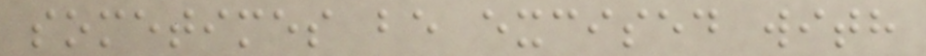sometimes be excised with
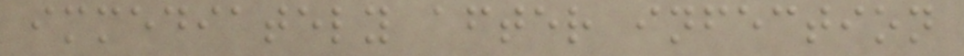immediately after infection
